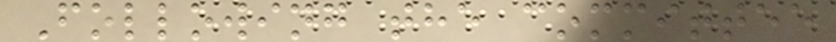Following the committee
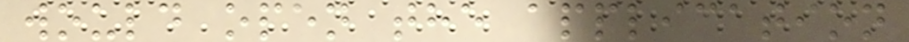would open the application
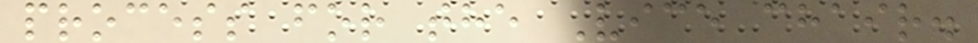process for the Vice chair.
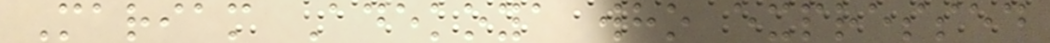Mariam Adekoya who expressed
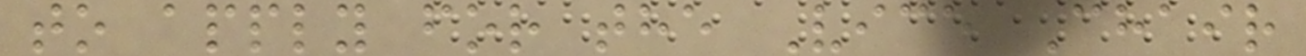to apply for the Vice Chair
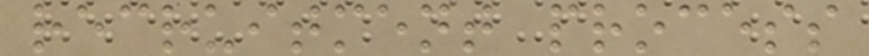recruitment process
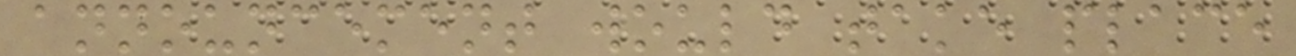announcement would take place
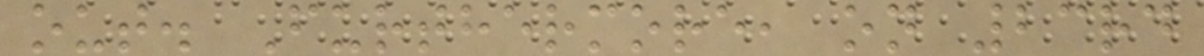out. Furthermore, on 23rd
